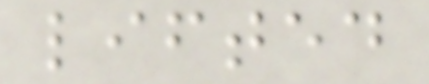lifted
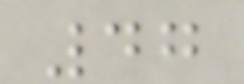47
